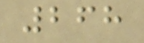268
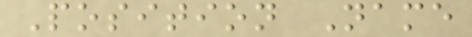Position Name
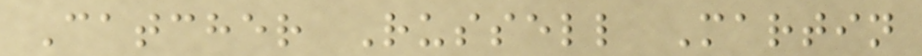Catcher Russell Martin
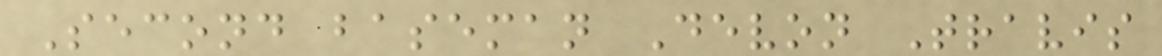Second baseman Devon Travis
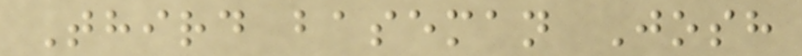Third baseman Josh
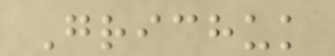Grichuk
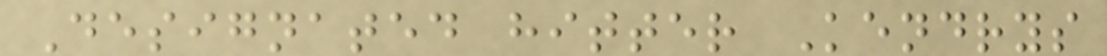Designated hitter Kendrys
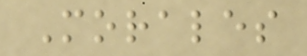Morales
